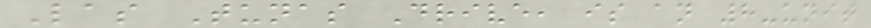Las Tunas Drive, is an 8-unit
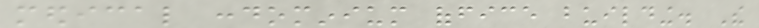medical condominium office building. The
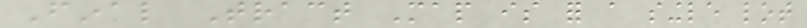Final Tract Map is for a single lot
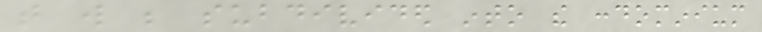that will be subdivided into the condominium
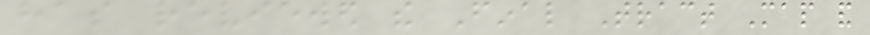has reviewed the Final Tract Map and
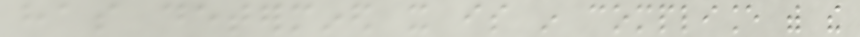has determined it is in compliance with the
